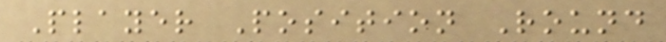Player Position Round
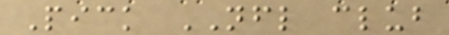Pick NFL club
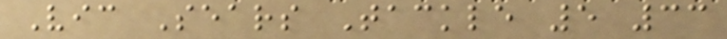Vic Sears Tackle 5 33
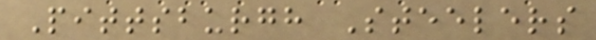Pittsburgh Steelers
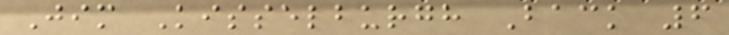Jim Kisselburgh Back 6
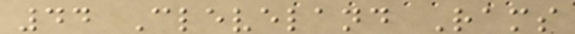44 Cleveland Rams
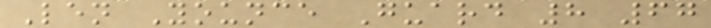Len Younce Guard 8 67
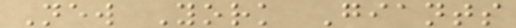New York Giants
